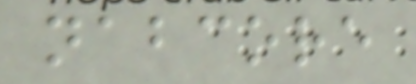nabcore
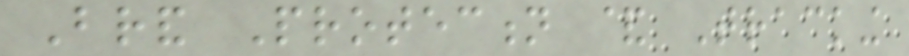Brand Protection & Tracking
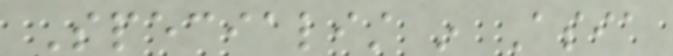Specialist in Asia
